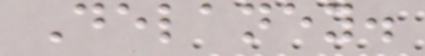Delaney.
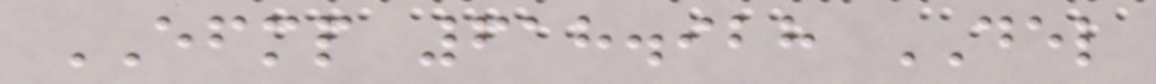EFMP 618.928 DEL
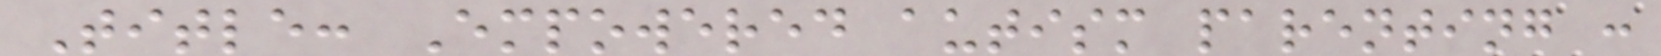Title: Empowered autism parenting :
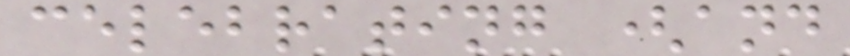celebrating (and
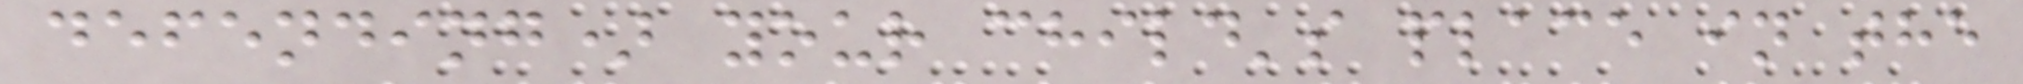defending) your child's place in the
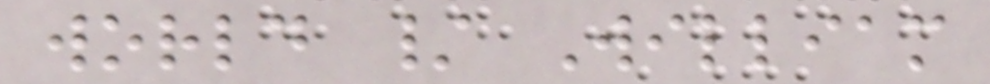world / William
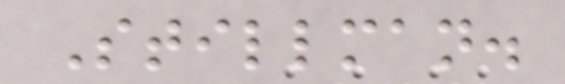Stillman.
